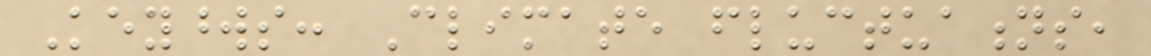Keywords: Climate fluctuations,
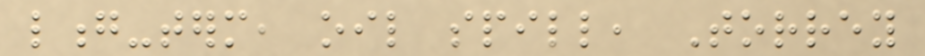long-term, oil spill, Torrey
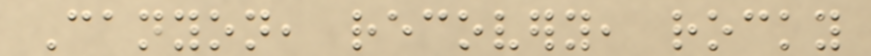Canyon, recovery, rocky
